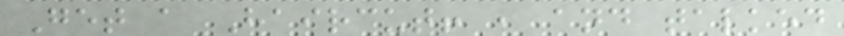Get a Haircut! , and talked
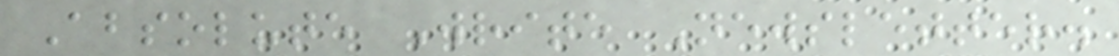Absolute Write Newsletter.
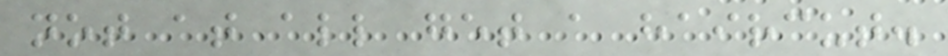not at all get a haircut.
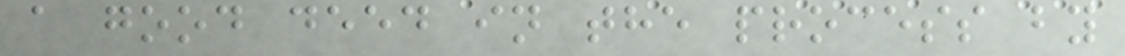a good deed in the process by
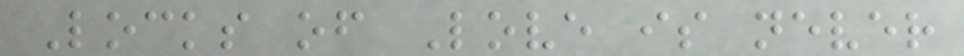Locks of Love is never
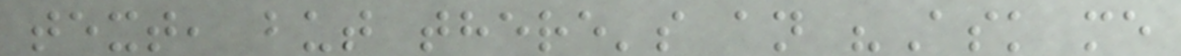text, but there's an "Ask me
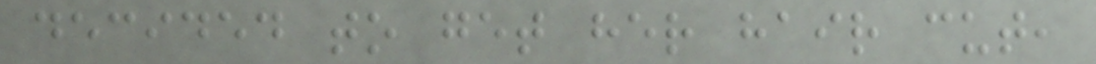decided to get her hair cut,
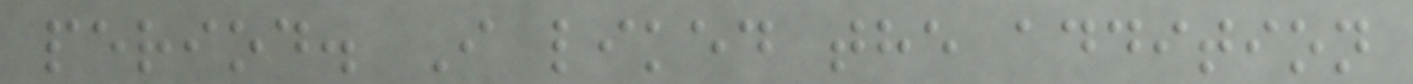period. I liked the addition
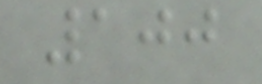100
